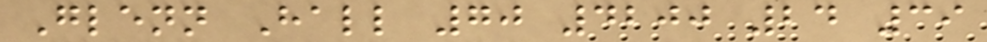Glenn Hall 70 4200 24 39
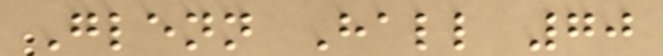Glenn Hall 70
